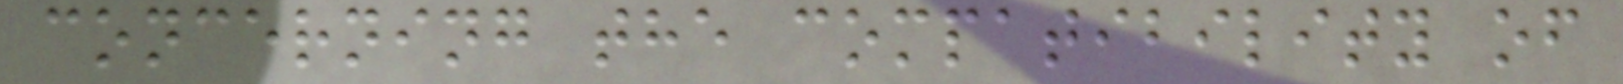concerning the compatibility of
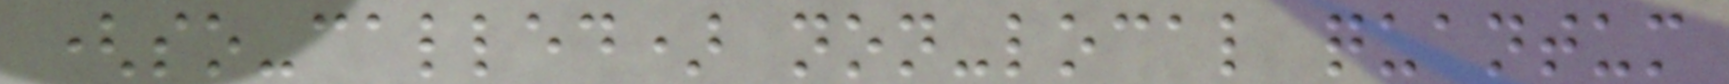(so-called) non-local quantum
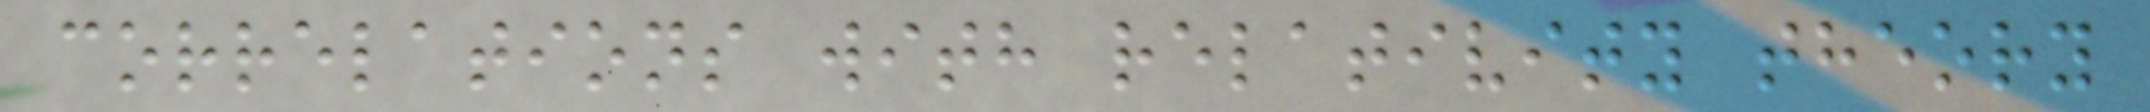correlations with relativity theory
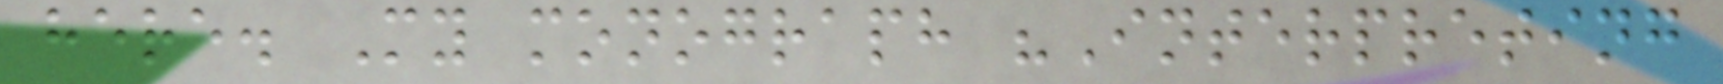here. My monograph "Interpreting
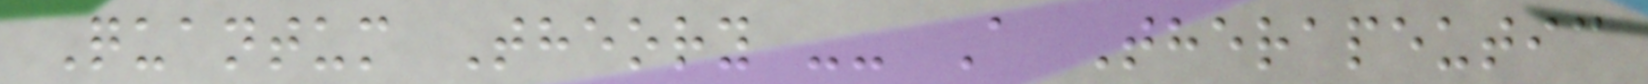Quantum Theory -- A Therapeutic
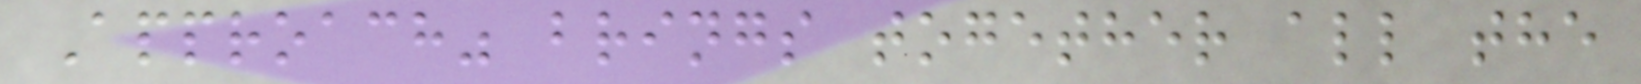Approach" brings together all the
